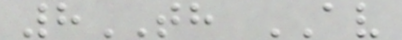8TH AV
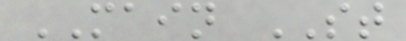MAIN ST
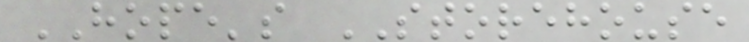HOPE's STOREHOUSE
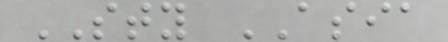STY ASIA
